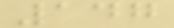147
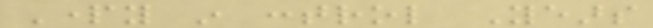Party in control Years
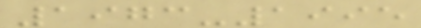1973-1995
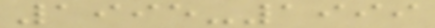1995-1999
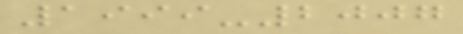1999-2007
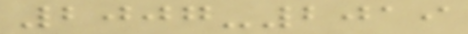2007-2019
